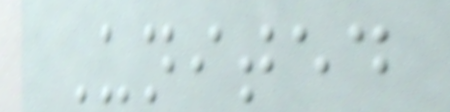United
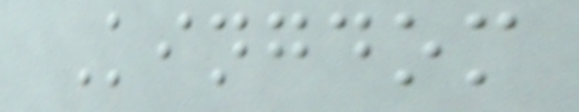Kingdom
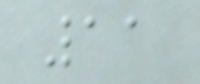11
